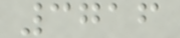3716
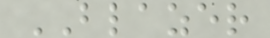BLAZER
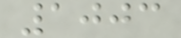1003
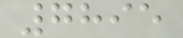7895
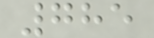785
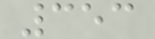353
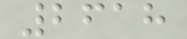2618
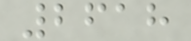2618
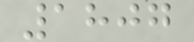1807
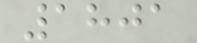1801
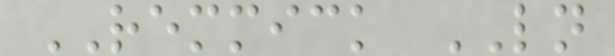REMMICK LN
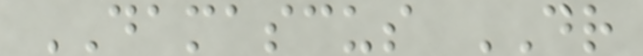DAMASCUS DR
